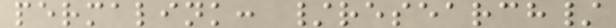permalink: /research/
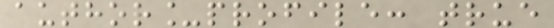author_profile: true
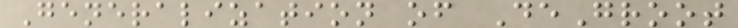Generalization of DeGroot
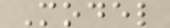Model
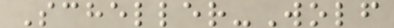Scheller-Wolf
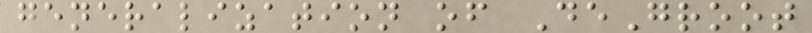generalization of DeGroot
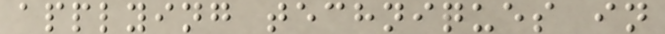applying techniques in
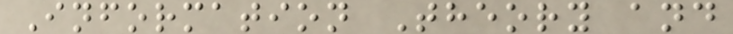Information Theory and
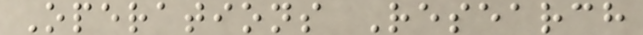Operations Research
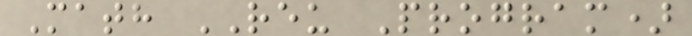Math REU Program)
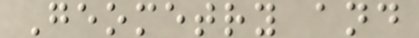Geometry and
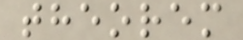theorem
